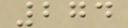274
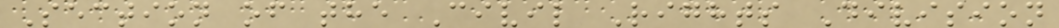Section of the Civil Rights Division
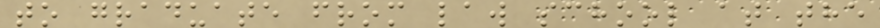to graduate from law school at the
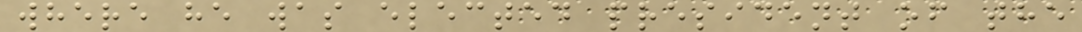where he was elected president of the
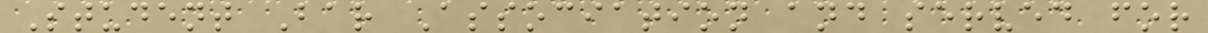Student Bar Association and served for
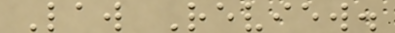Law Review.
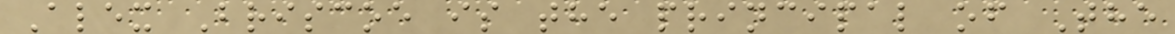Alex Briscoe is the principal of The
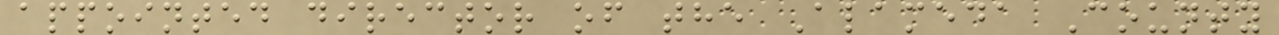appointed director of the Alameda County
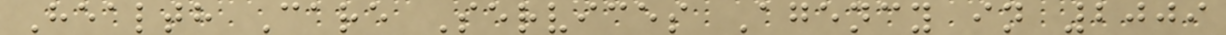Health Care Services Agency in 2009
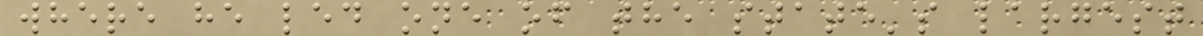where he led one of the state's largest
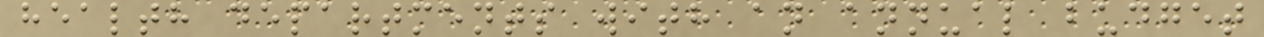health departments with an annual budget
